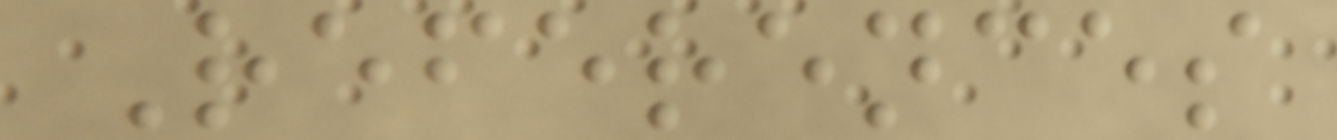References
